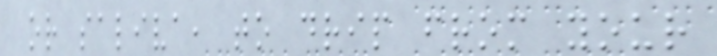or saliva, to drip from your
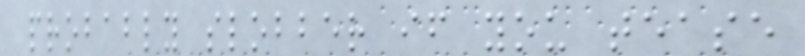probably slobber if you tease
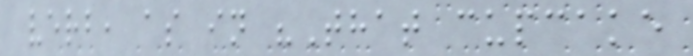verb, as in "That cupcake
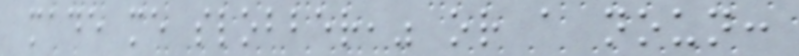made me slobber," or a noun:
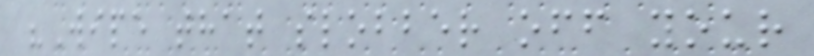"Wipe that slobber off your
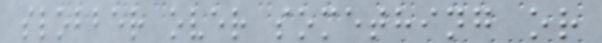slobber over something or
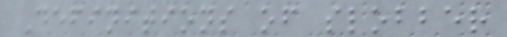Definitions of slobber
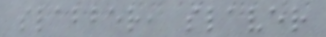slabber, slaver
